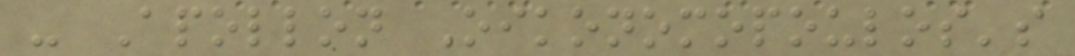- Apollon Oikonomopoulos's
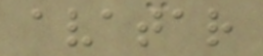avatar
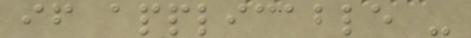if applicable -
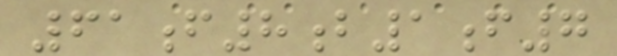61f8b1f7
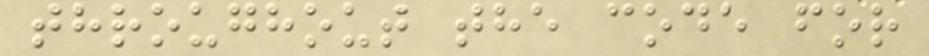throughout the code for
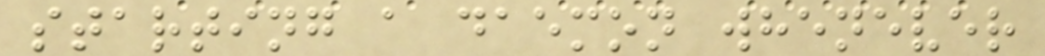starting a daemon whenever
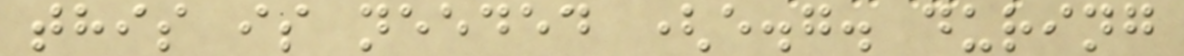this is needed (e.g. during
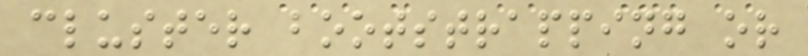cluster bootstrapping or
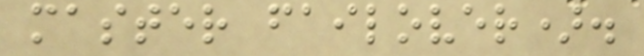master failover).
